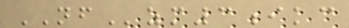NFzm3ikc
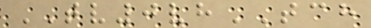TV0vhTCH
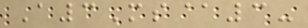A3Ms@3-
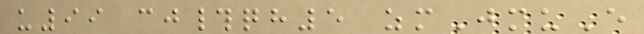u99 cj#qh5 zmJmuE
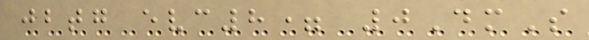jbtg evc8= 0DmS
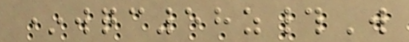*wqc58z#W
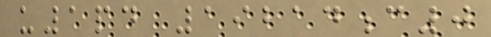u1pd 19214c0
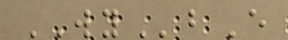WYbE
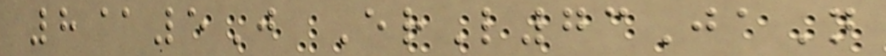8@5J ErL73JaN
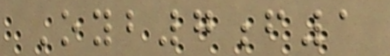Oyb7f1
